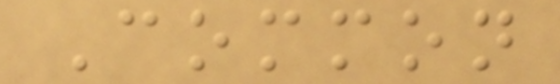Common
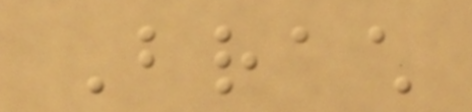Brach
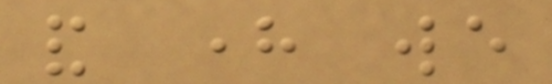and here we
